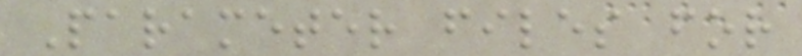Parameter files for
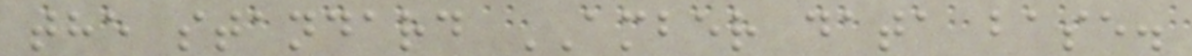the standard AMBER data base.
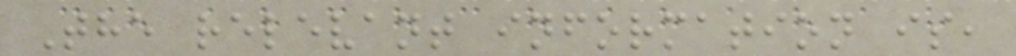The relevant information is,
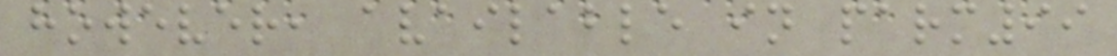however, available in parm99
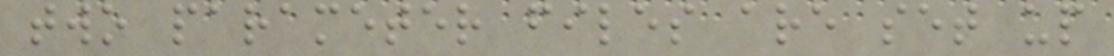two parameter files are set up
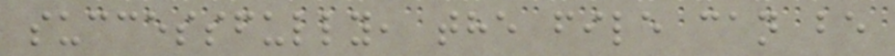successfully, the file can be
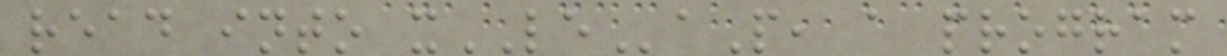read into xLEaP, a program
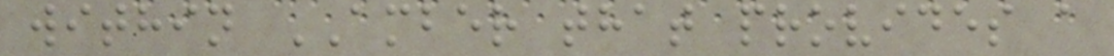within AMBER that provides a
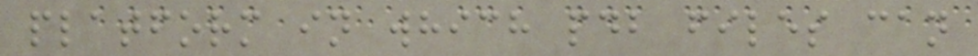platform in which pdb files can
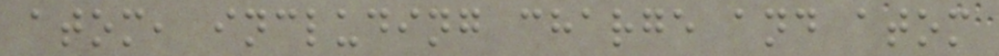atom, including charge and atom
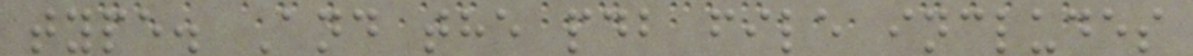type. And the pdb file includes
